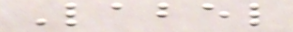Label
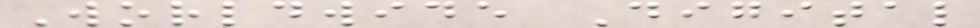Worldwide Digital
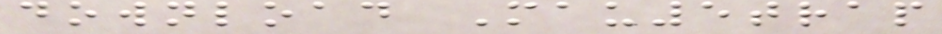download Mau5trap
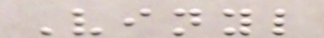Vinyl
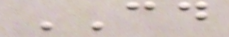CD
